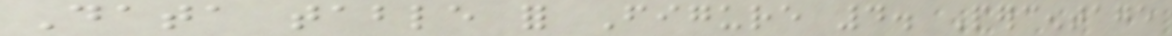Data table for Figure 4. Percentage
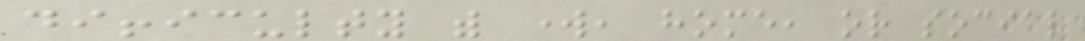difficulty with work, home, or social
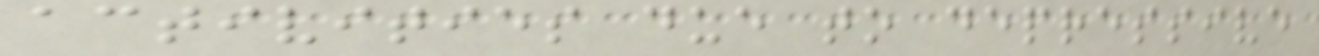activities due to depressive
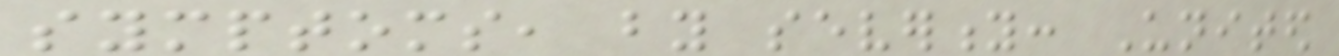symptoms, by severity: United
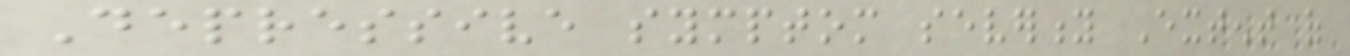Depressive symptom severity Extent of
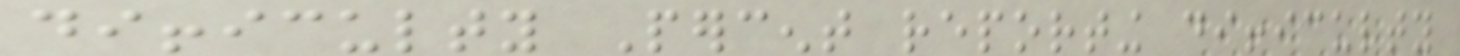difficulty Percent reporting difficulty
